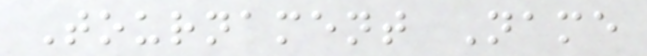Tournament Name
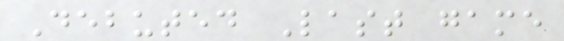Debuted Last game
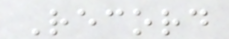Record
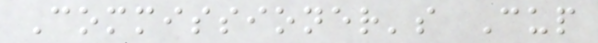Commissioner's Cup
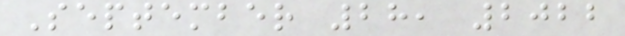September 28, 2022
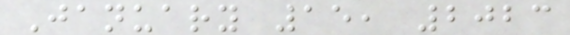January 15, 2023
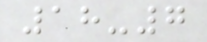18-7
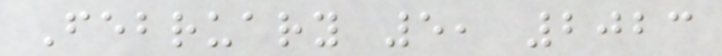February 5, 2023
